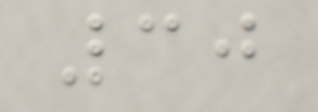30
